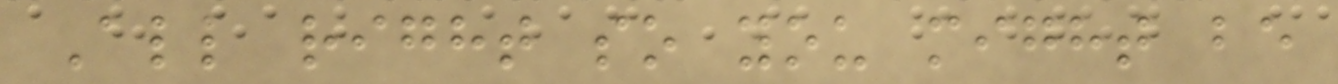All right so you might be
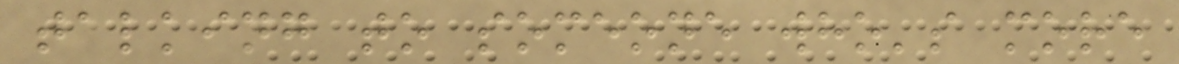talking to someone who's more
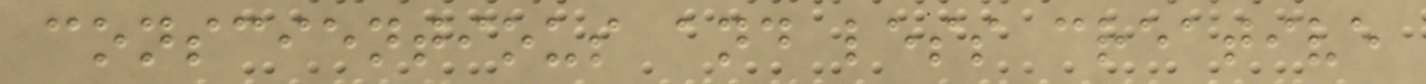conscientious and less creative
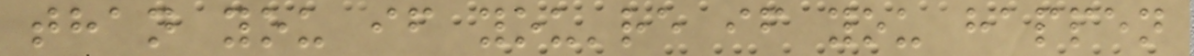than you if you're if you happen
